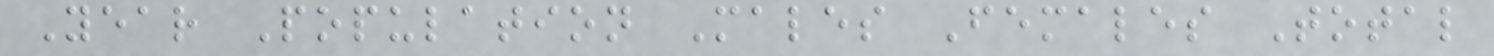Year Population Males Females Total
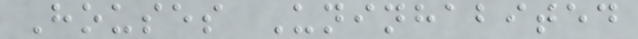Houses Uninhabited
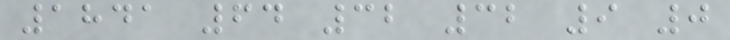1841 64 32 32 9 0
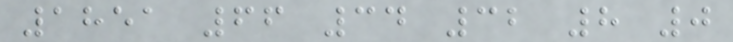1851 66 34 32 8 0
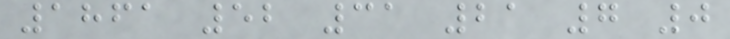1861 52 31 21 7 0
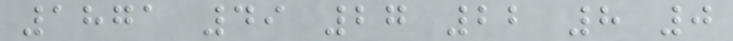1871 49 27 22 8 0
